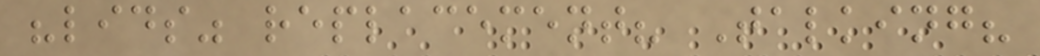"lids" replacement? Talking?
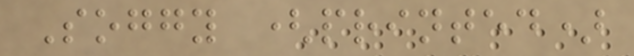Soggy (printed)
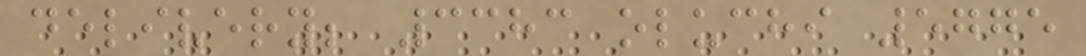delivery; 3383 oluchi 5775
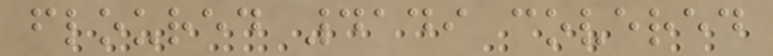floured 4149 covered
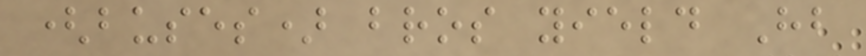(buses) bros yield Hb
